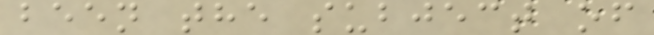been the subject of
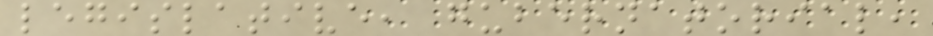legislative, gubernatorial,
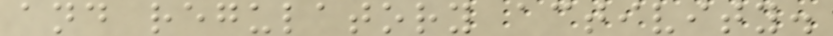and regulatory activity.
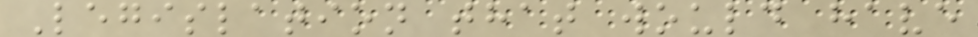Legislation that would have
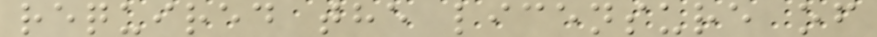required the licensure of
